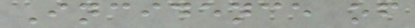Incidence of
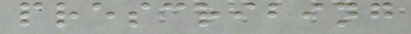prescribing
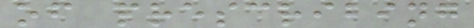of prescribing
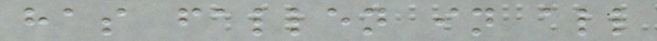has fallen in all
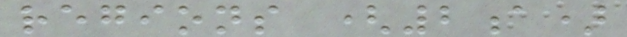regions (2a)
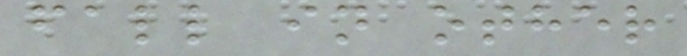fall in other
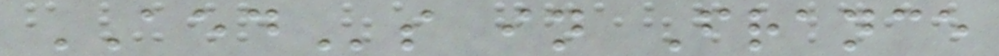AEDs in France
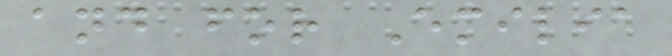and for Emilia
